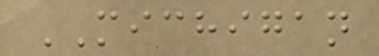MICHIGAN
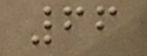66
